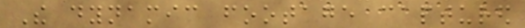The dynamic footage captured
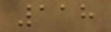118
